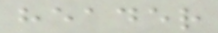header
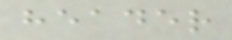header
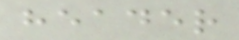header
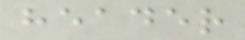header
